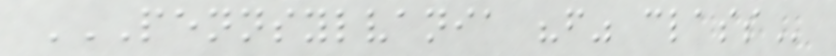PENNSYLVANIA "F" CLASS
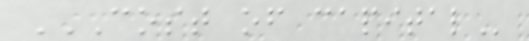COST OF CAPITAL
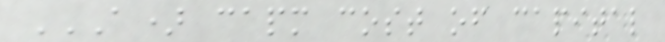A) CAPM COST OF CAPITAL
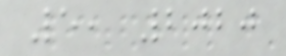5, 2020
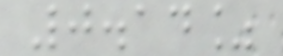0.14%
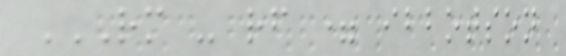RM - RF = IBBOTSON
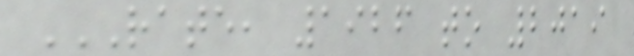RATE, 1926 TO 2019
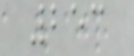253
